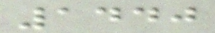1440
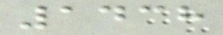1438
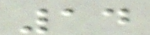14
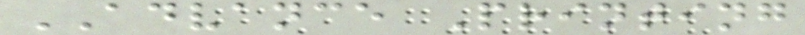ADVANCE Printing
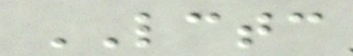LCTC
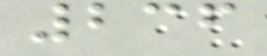236
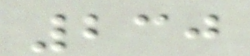230
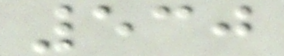530
